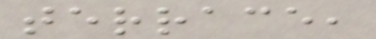terrace,
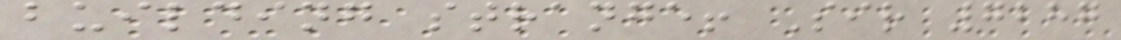building strange! Sir 7287
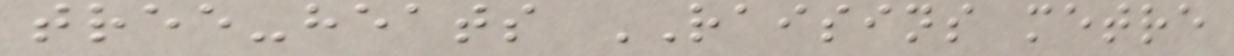tree-heats RAISINS metre
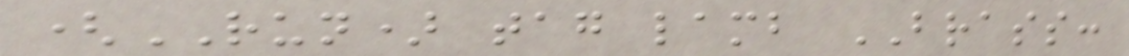(RUN) tag lamb BRASS:
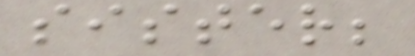sister;
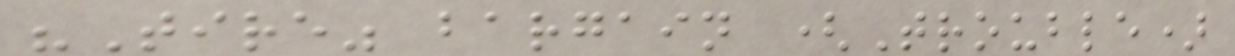"Tire" bargain (Trouble)
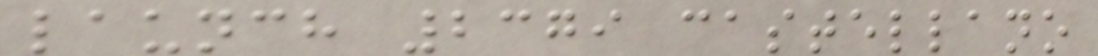launch 2379 castellano
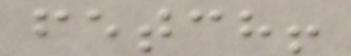fetch!
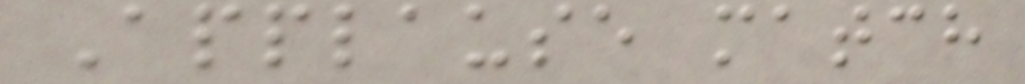Applause match
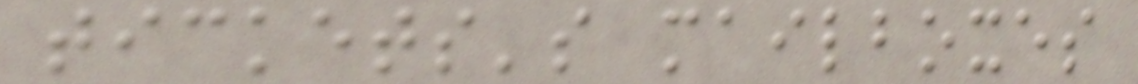tickets's mailboxes
